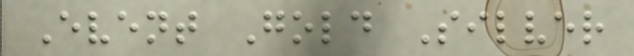Event Gold Silver
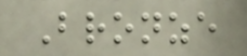Bronze
